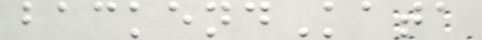backendKata
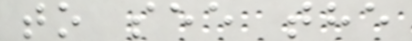to see the
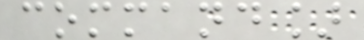command]
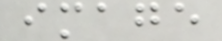image
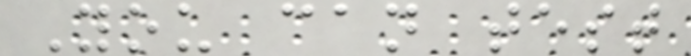You can test
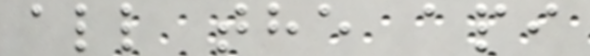all the api
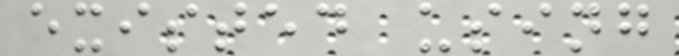existed using
